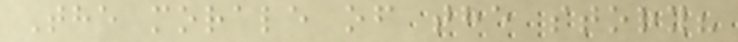The morale of the story?
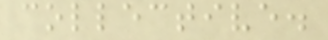collective.
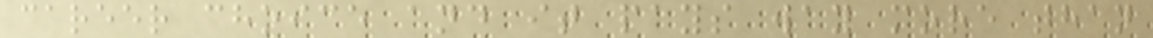career choice and it pays way more than
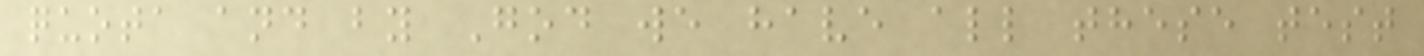quota and by God we have all these test
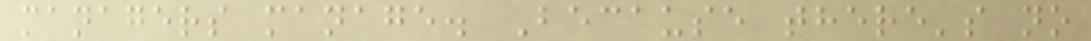managers manage. Because there's no
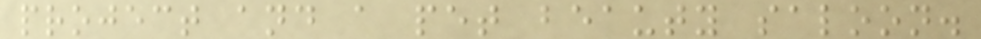project and a pet beauty saloon.
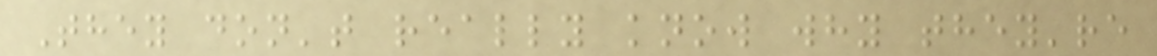They don't really know why they're
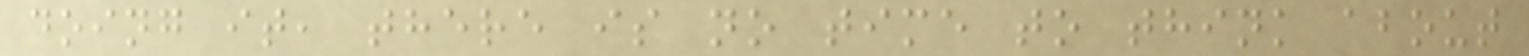doing it, there is no time to think about
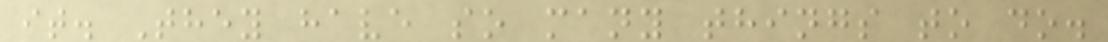it. They have so many things to do.
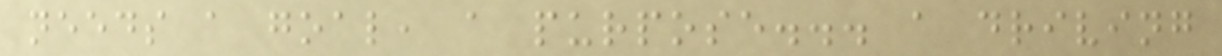needs a goal, a purpose... a driving
